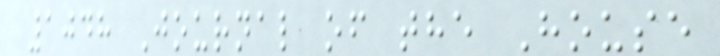1048 Journal of the House
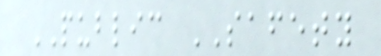PUBLIC SAFETY
